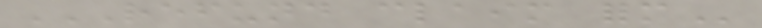REFUND CLAIM FORM
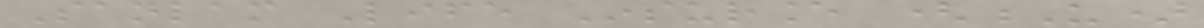Sanlam Life Insurance (U)
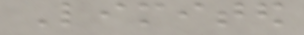Limited
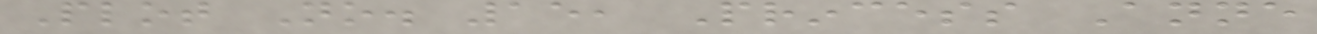Plot No. 15, Princess Anne
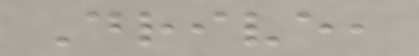Drive,
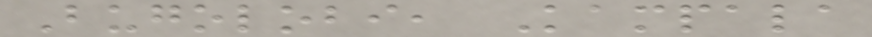Bugolobi, Kampala
